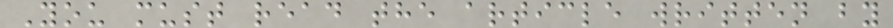You must read the article written by
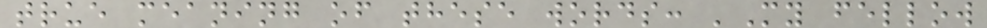true meaning of these words: 'My fellow
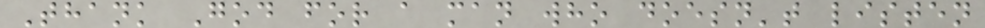Thank God for a man who doesn't listen
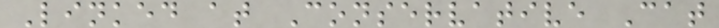Linked at Conservative Cat
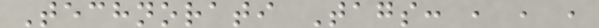Technorati Tags: , , ,
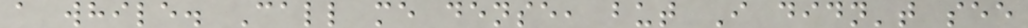a while. Call me dense, but I didn't see
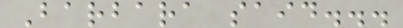Barbara said...
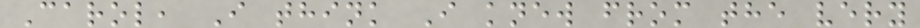Carol, I think I knew from the very
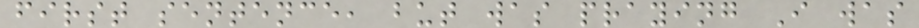first sentence, but was praying I was
